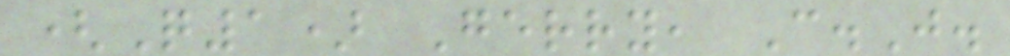(Q1) Gerry, C.J.
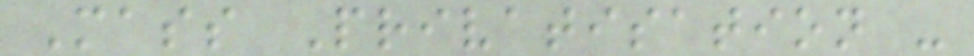Mass Privatisation -
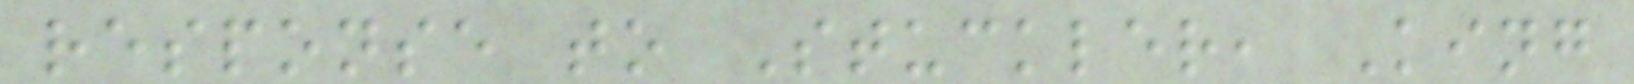response to Stuckler, King
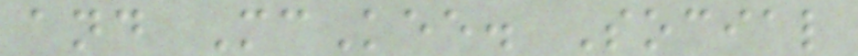and McKee. Social
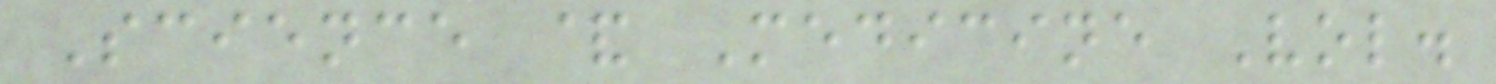Science & Medicine Vol.
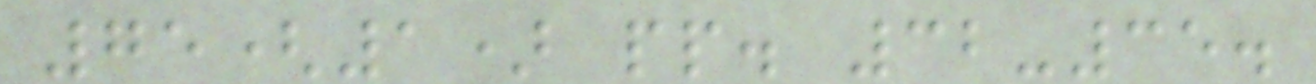75(1) pp. 32-35.
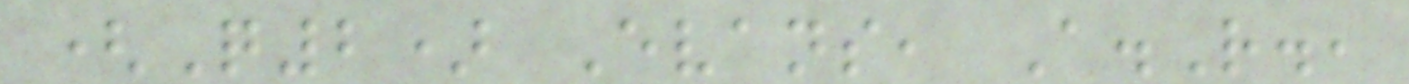(Q2) Evans, A.R.,
